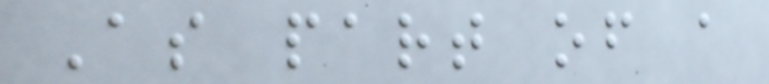As part of a
